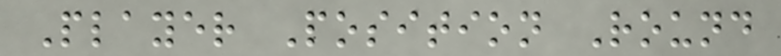Player Position Round
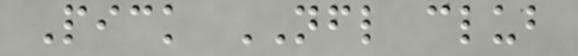Pick NFL club
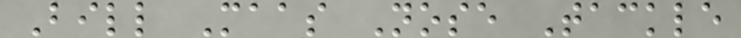Bill Maas Nose Tackle
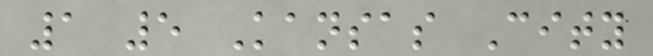1 5 Kansas City
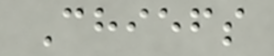Chiefs
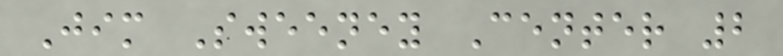Jim Sweeney Center 2
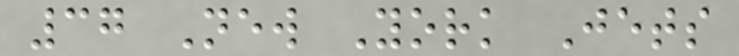37 New York Jets
